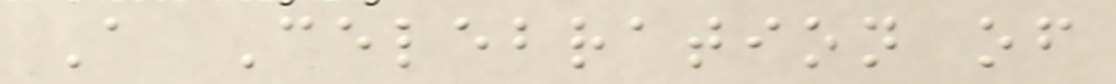A Celebration of
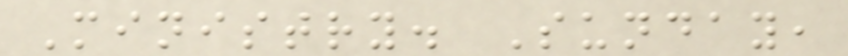Ministry. Sunday,
